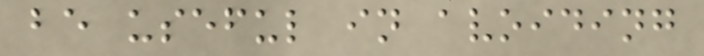be useful in avoiding
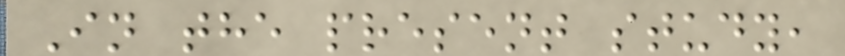In the present study,
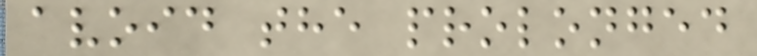avoid the prolonged
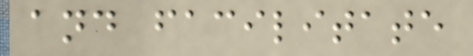and facilitate
